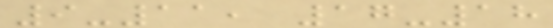9-11, 17-18
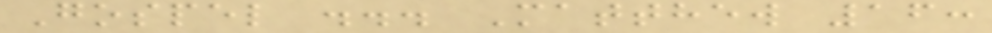Gospel ... Matthew 16:
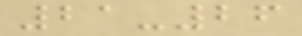21-26
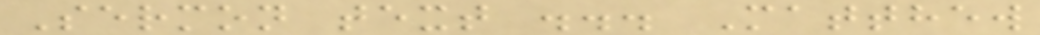Sermon text ... Matthew
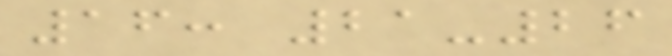16: 21-26
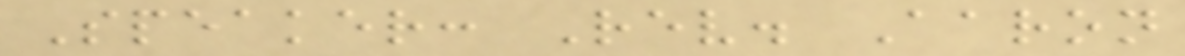Speaker: Rev. Aaron
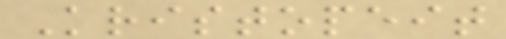Kristopeit
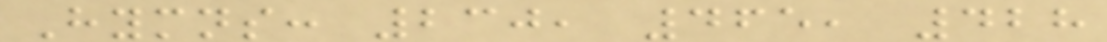Hymns: 230, 465, 428
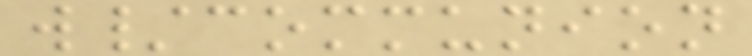w/communion
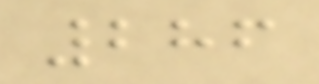286
